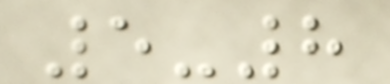5-8
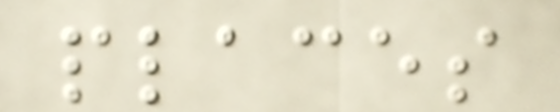places
